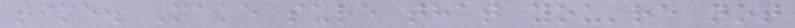time. Make sure that you're not
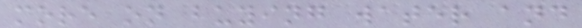more on buying water and
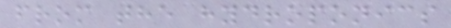from the hydroponics
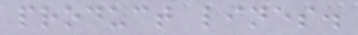product lines.
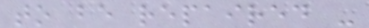to be repaired -
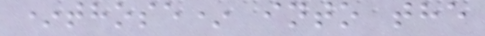*those* into the
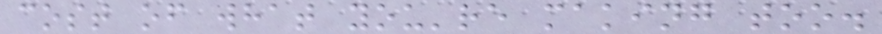cost of what you're making too.
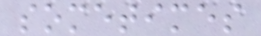sometimes
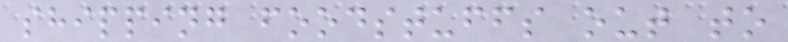shipping foodstuffs out to
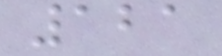121
